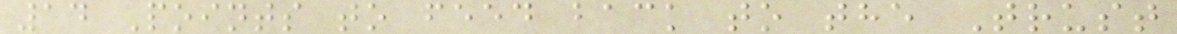14 Points to feed back to the Trust
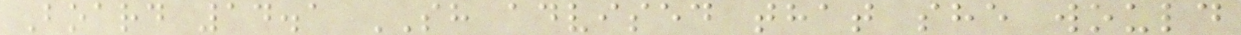Board 14.1 SH advised that she would
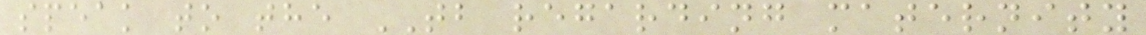speak to the TB regarding maternity
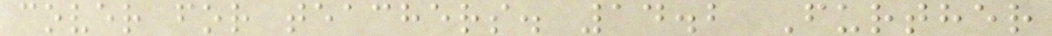cover for teachers. 14.2 Further
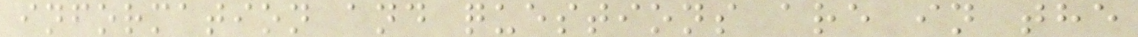information and questions are in the
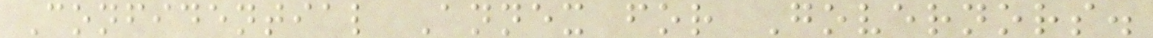Confidential Annex for Governors.
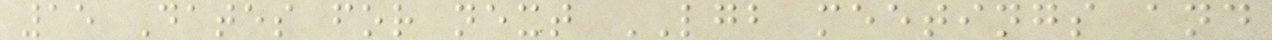15 Dates for next LGB meetings and
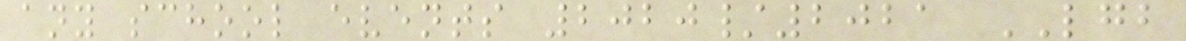any school events 2020/2021 LGB
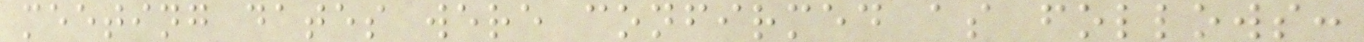meeting dates were confirmed as follows:
